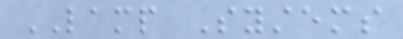LAMP Systems
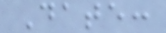Date:
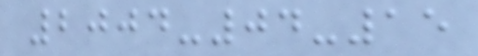2004-04-15
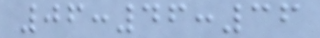06:46:36
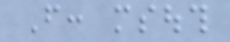From: msouth
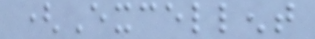(Excellent
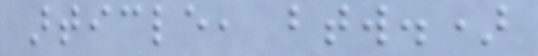article, btw.)
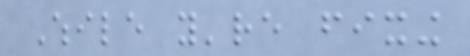While you're fixing
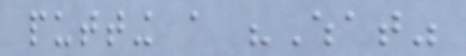putting a "What"
